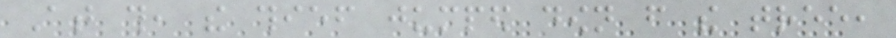At this, the thief jumped down from the tree,
